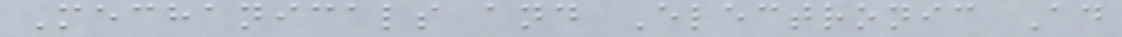Mechanicals and Electronic Ad
